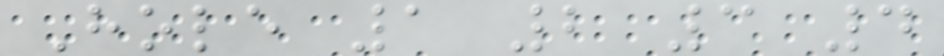Hole 1 2 3 4
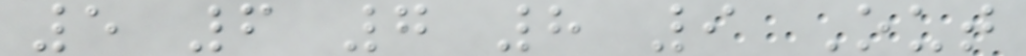5 6 7 8 9 Out
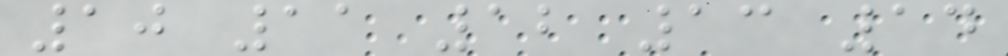10 11 12 13 14
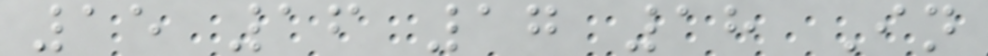15 16 17 18 In
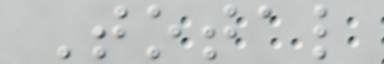Total
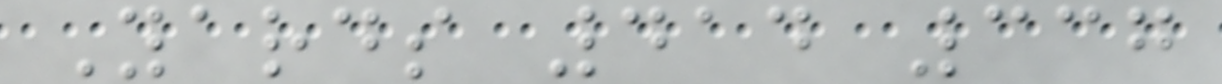Yards 414 337
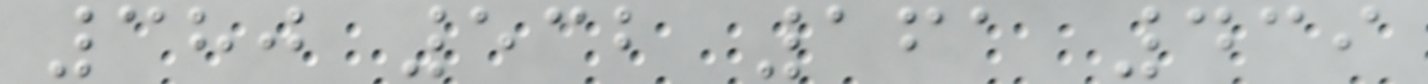380 532 161 439
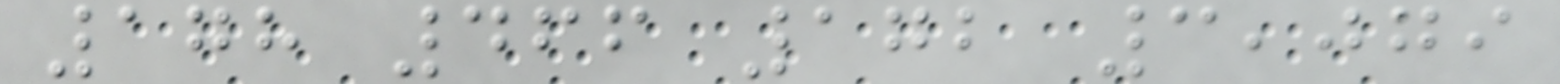178 466 172 3,079
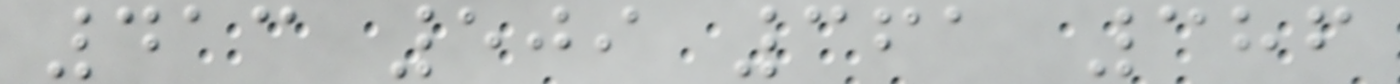413 509 361 386
